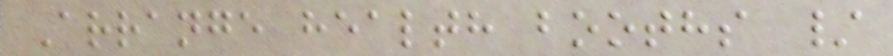Arrange health booths /
